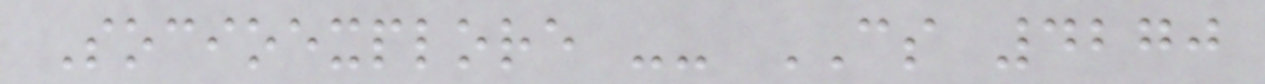Socioexplore -- CS 4270
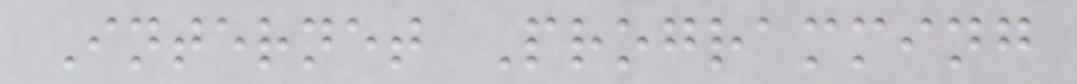Internet Programming
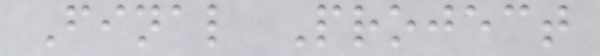Final Project
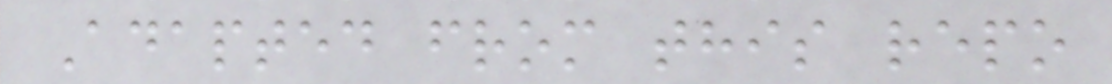Adapted from this repo
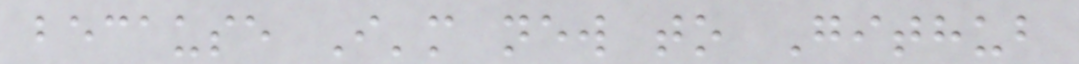because I'm new to Github
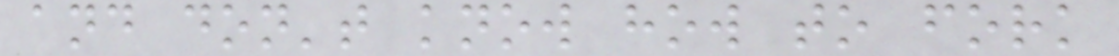and don't know how to fork
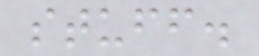stuff.
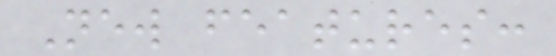New features:
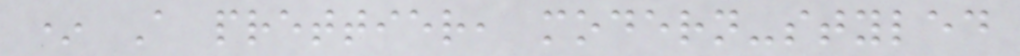* A prettier, modern-styled
